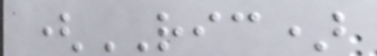(RIC)
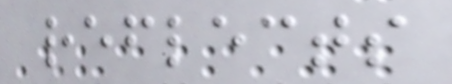reflects
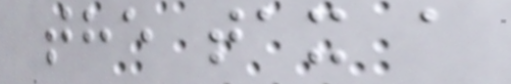the tax a
